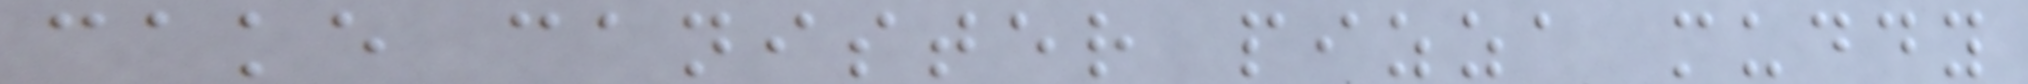cake canister pizza muddy
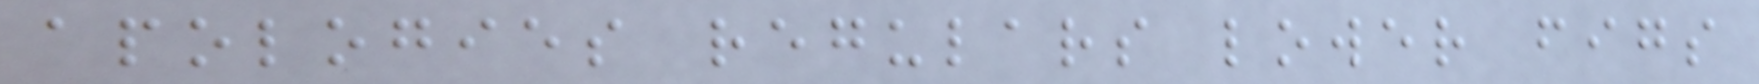apologies regulars lower figs
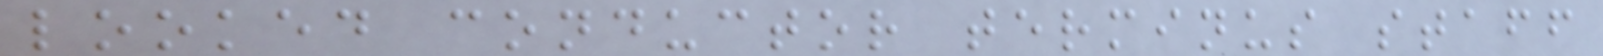looked conductor terminus staff
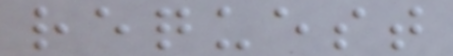request
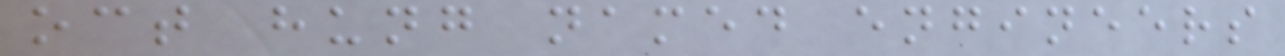oct hung named engineers
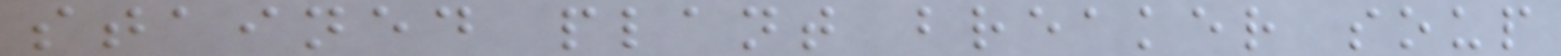stained plant breaker soup
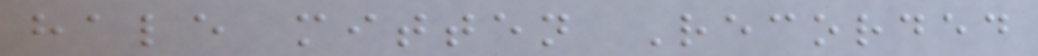hale mitten Recorded
